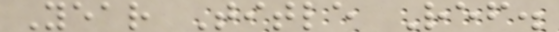Year Title Ref.
